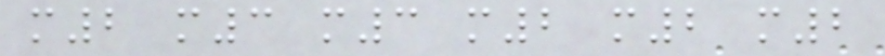m2 m3 m3 m2 m2 m2
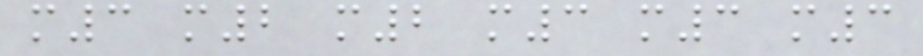m3 m2 m2 m3 m3 m3
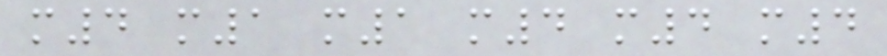m4 m1 m1 m4 m4 m4
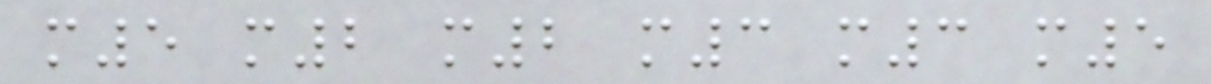m5 m2 m2 m3 m3 m5
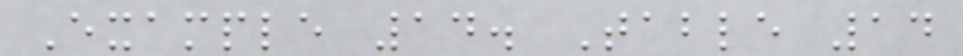Example 14. Table 14
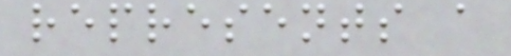represents a
